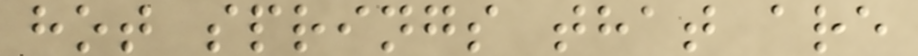hot springs that are
